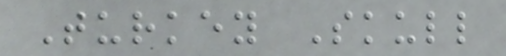Turkey Skull
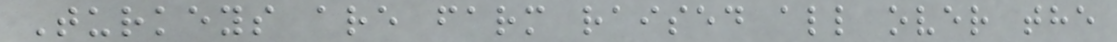Turkeys are farm raised all over the
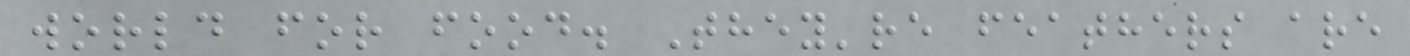world for food. They're feathers are
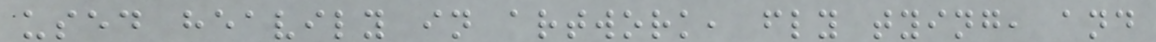used heavily in artwork, fly tying, and
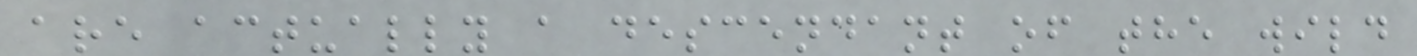are actually a descendant of the wild
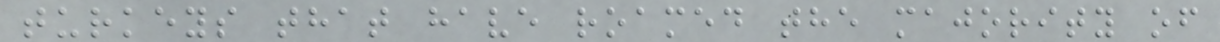turkeys that have roamed the majority of
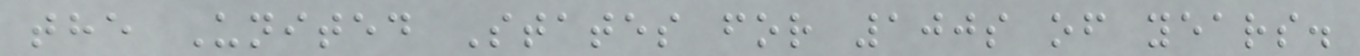the United States for 100s of years.
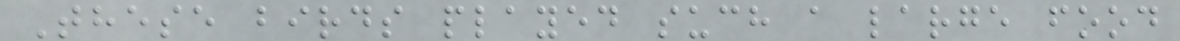These birds played such a large food
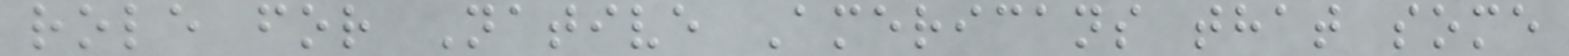role for Native Americans that some
